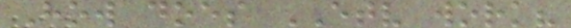How does ETV work?
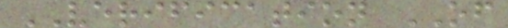VERIFICATION OF
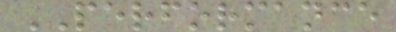PERFORMANCE
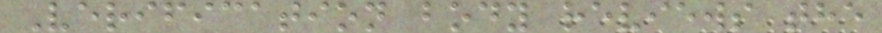Verification body reviews the
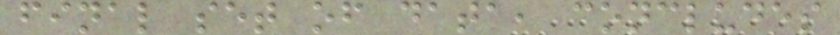final set of data, concludes
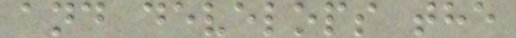and develops the
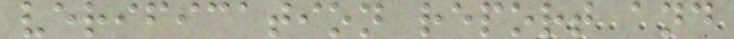verification report and
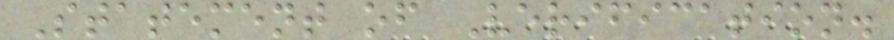Statement of Verification.
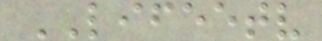LIFEETV
